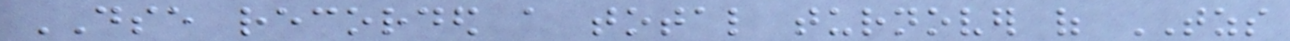DSE recorded a total turnover of TZS
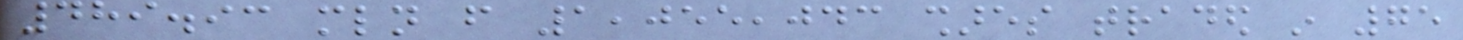489.93 mln from 1,055,043 shares traded in 75
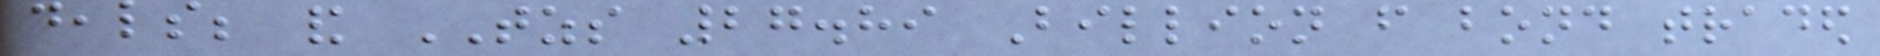deals; and TZS 27.89 Billion from bond traded
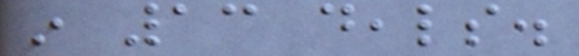in 13 deals.
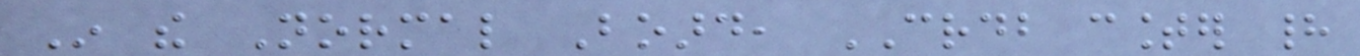In the Normal Board, CRDB counter had
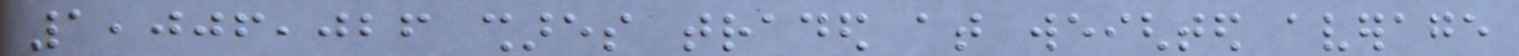1,006,026 shares traded at weighted average
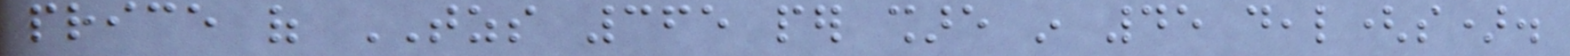price of TZS 365 per share in 45 deal(s).
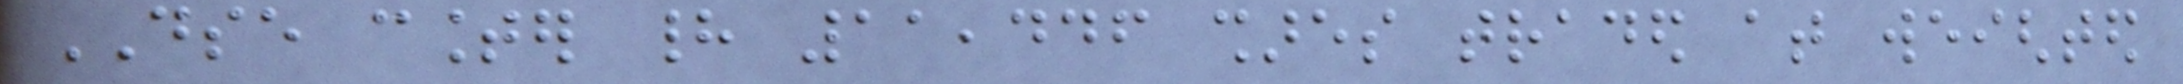DSE counter had 11,446 shares traded at weighted
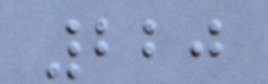220
